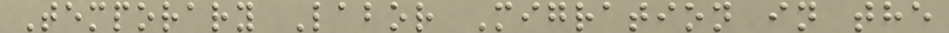Temporary Labor Migration in the
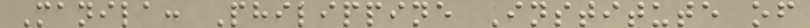Manila: Philippine Institute of
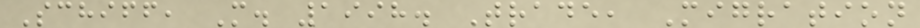Schiff, M. 1998. Trade, Migration
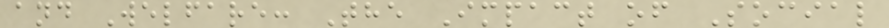and Welfare: The Impact of Social
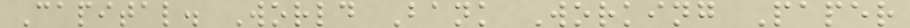Capital. World Bank Working Paper
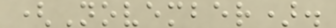(November).
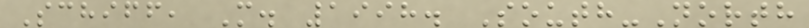Schiff, M. 1998. South-North
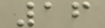16
